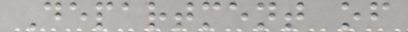Department of
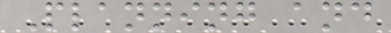Planning and
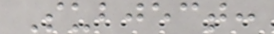Subject:
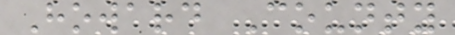Howard County
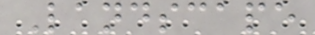Landscape
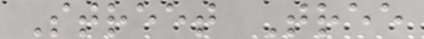Street Tree
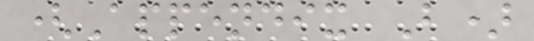(Appendix B)
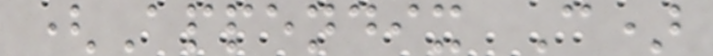(Appendix C)
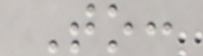To:
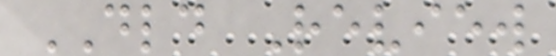DLD Review
